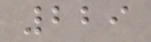229
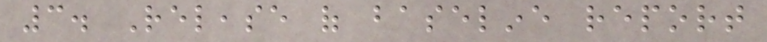3. Release of baseline report
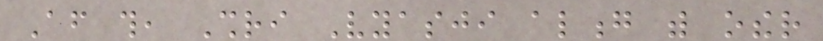After this, Shri Vyasji along with other
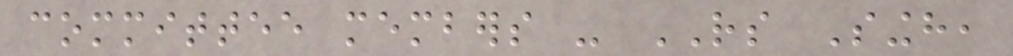committee members - RS Singh,
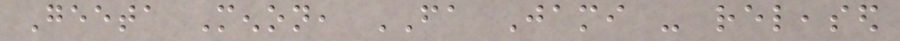Geeta Menon, FA Jami - released
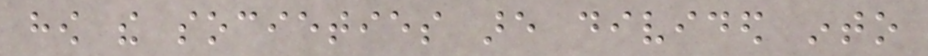how the societies are divided into
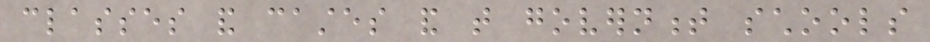classes and castes and that government schools
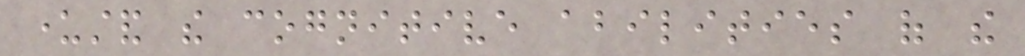understand the cognitive abilities of the
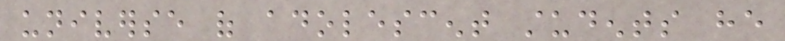universe of adolescent students he
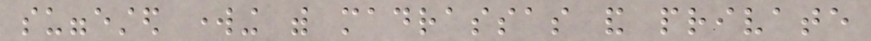suggested working with madrassas and private
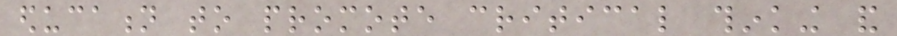education to promote critical thinking and
